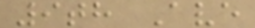9th Ave
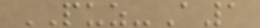PUZ-A1
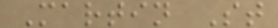Martin St
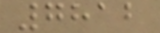7812
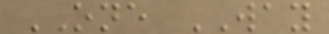ONE WAY
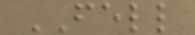FELL
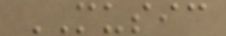MUSIC
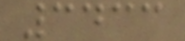3433
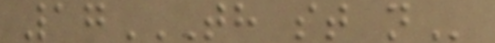17TH ST N
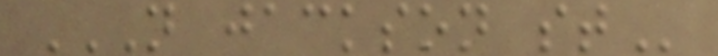N JACKSON ST
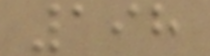198
